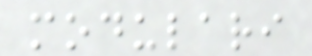modulari
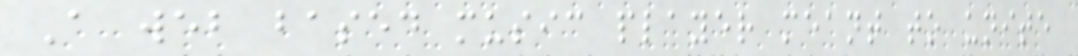A web based music player meant to unite
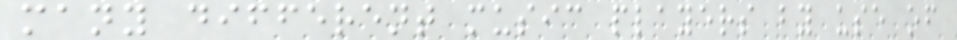many different music players by use of
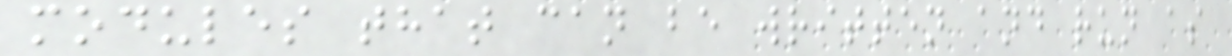modules that can be written and run as
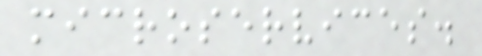microservices.
